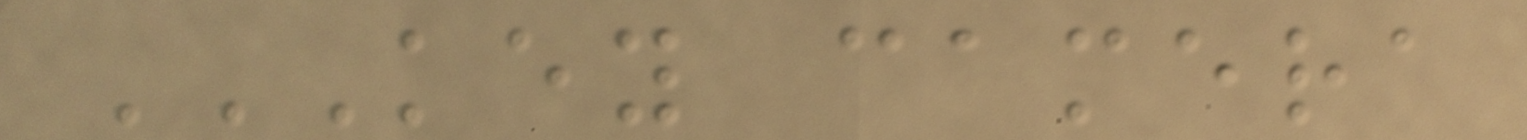KEY CAMERA
